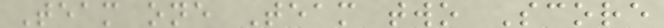Team one Team two Score
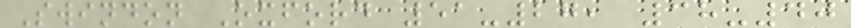Swindon Oxford 51-27, 38-40
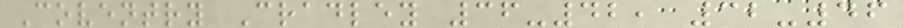Coventry Cradley 36-42, 32-46
